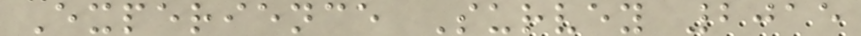Experience Survey 2015
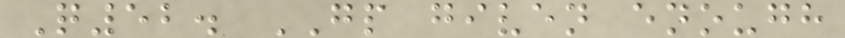Q52. GP given enough
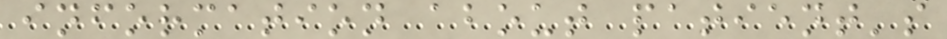information about patient's
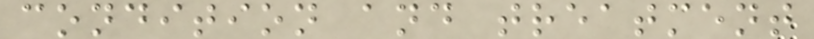condition and treatment
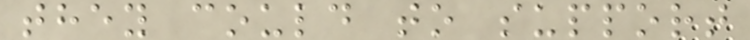they could to support
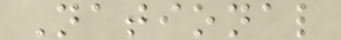National
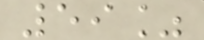59%
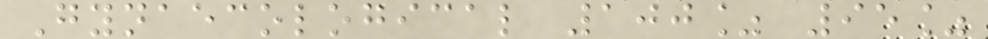Gynaecological 100% 95%
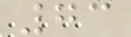73
